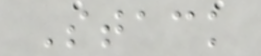Stack
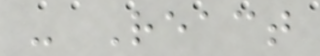- React
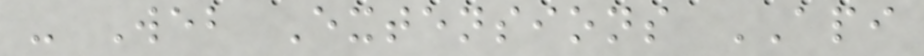- Web Extensions API
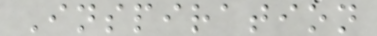Inspiration
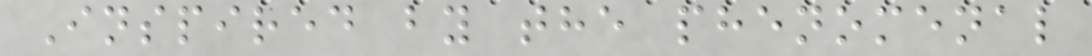Inspired by the phenomenal
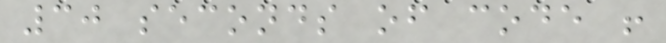30 seconds of code !
